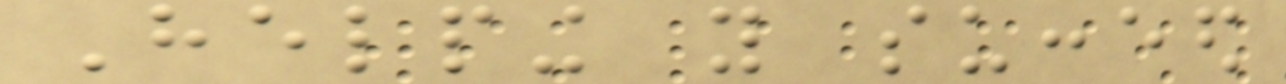Helping you succeed
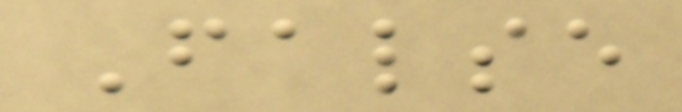False
